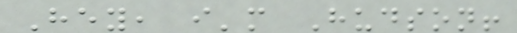Hey, i'm Hudson!
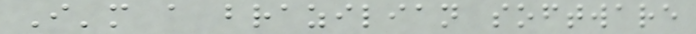I'm a brazilian software
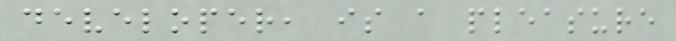developer, is a pleasure
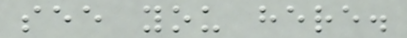see you here.
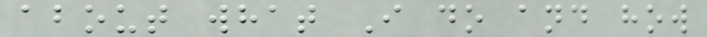about what I do and how
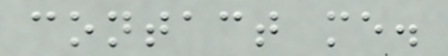contact me.
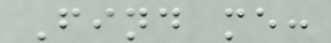Find me:
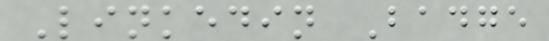Linkedin Badge
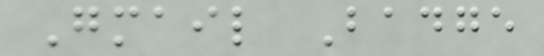Gmail Badge
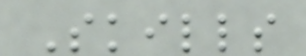Skills
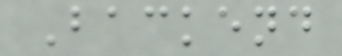Backend
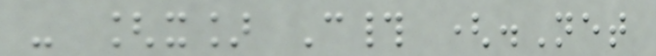- [x] C# (.Net
